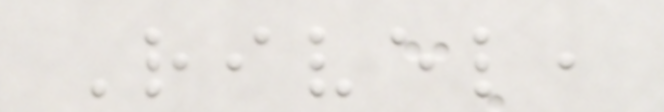Rivel,
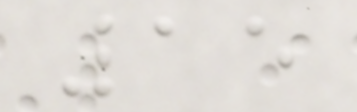15
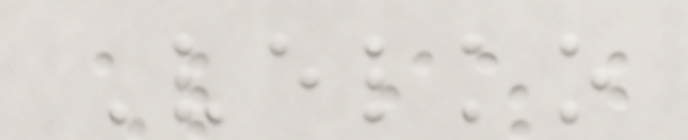Velko
